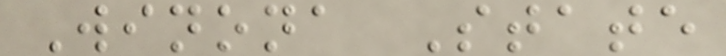Winona State
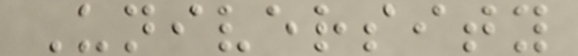University
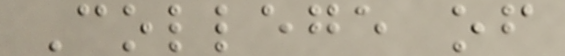College of
